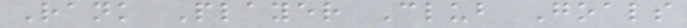Rank Player Club Goals
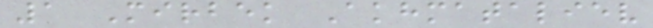1 Mirbek Akhmataliev
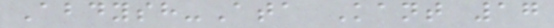Abdysh-Ata Kant 17
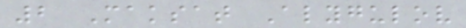2 Maksat Alygulov
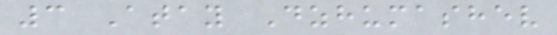3 Atay Dzhumashev
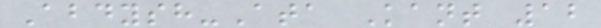Abdysh-Ata Kant 12
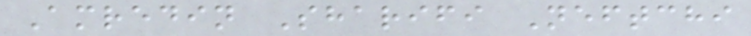Amredin Sharifi Neftchi
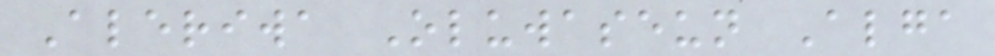Aleriwa Oluwaseun Alga
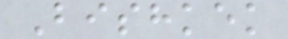Bishkek
